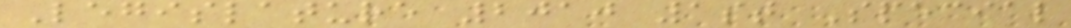Legislature 2010 1st Special
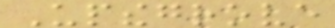Upthegrove
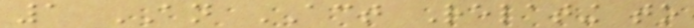1 AN ACT Relating to
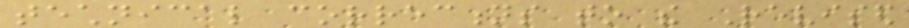technical corrections to the Revised
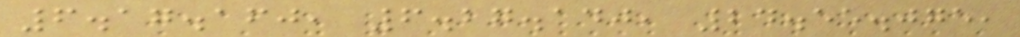6.17.160, 6.27.140, 24.55.075,
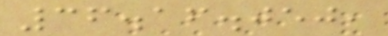36.16.050,
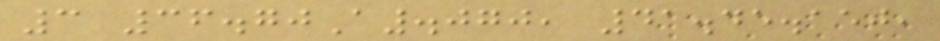3 36.70A.070, 41.45.150,
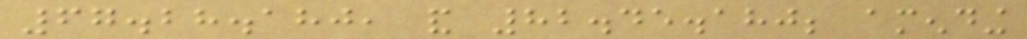67.28.180, and 82.45.180; amending
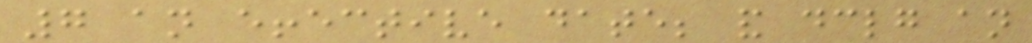7 an effective date; and declaring an
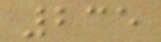235
